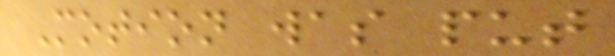Motion was put
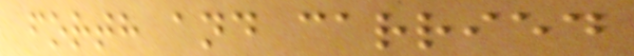forth and carried
